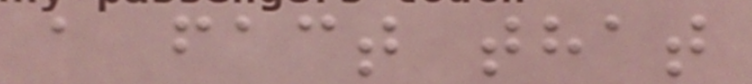a fact that
